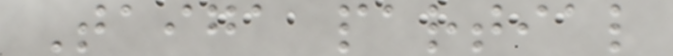Taiga partial
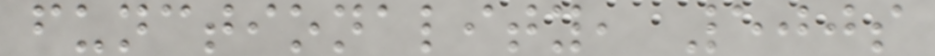functionality, 500s
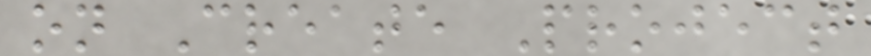on Create Project
